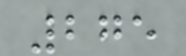275
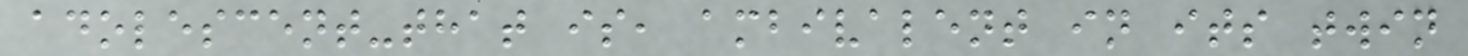adolescent-that is, ambivalent in its twin
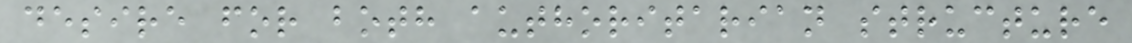desire for both authoritarian structure
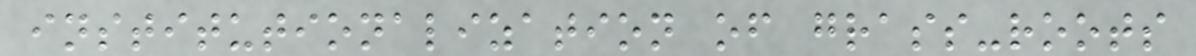institutionalization of grass-roots
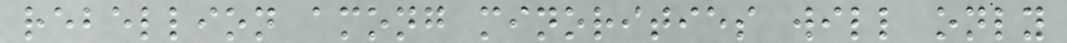rebellion among minorities will only
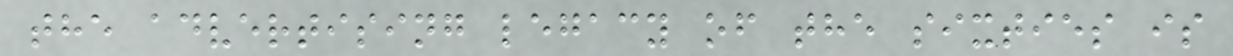the advertising legacy of the sixties is
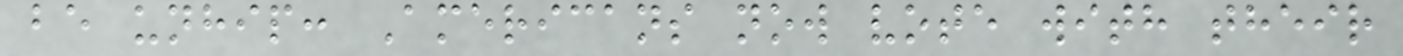be unhip: Americans now vote with their
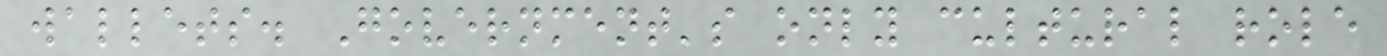wallets. Government's only cultural role
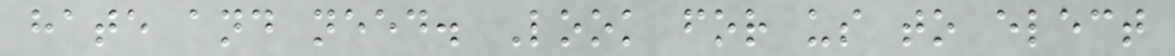hate and need. Look for us to elect
